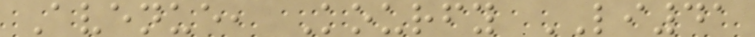Avenue, Kourfy LI41
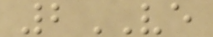2VE
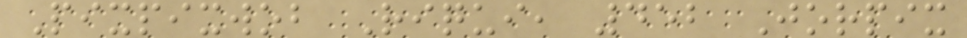Pixpixwob Riqui, 452 Jorpix
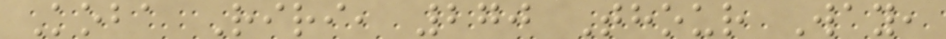Koba Riri, 270 Thour Way,
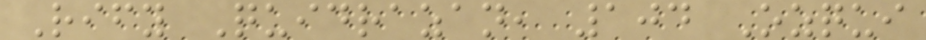Rify Quidrazan, 104 Ozqui
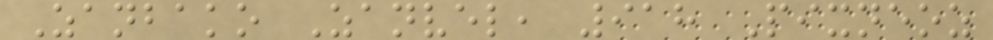Zanbako Zanvel, 918 Pixneoz
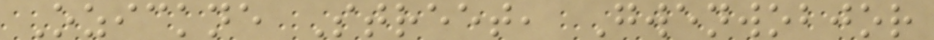Ozickne Street, Gwenwobjor
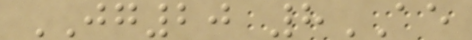JG20 8AE
